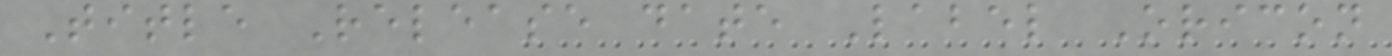Title Release date Label Oricon
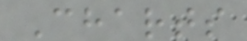Charts
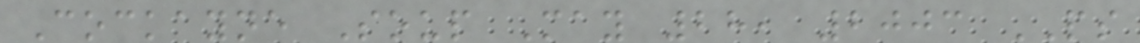Cockayne Soup May 28, 2003 PS
